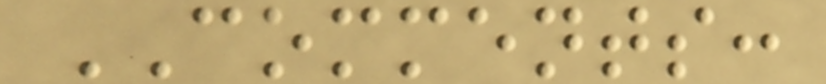COMMENTS:
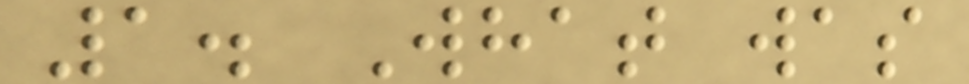1. What was
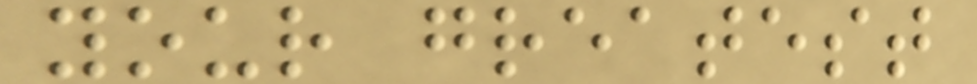your greatest
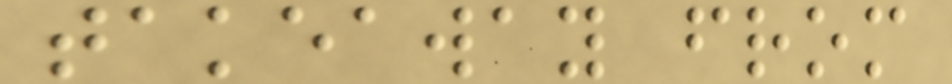takeaway from
